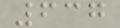637
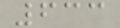633
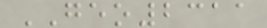GEO2311
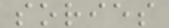sories
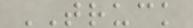TRUCK
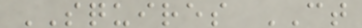SQUIRES CT
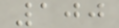100
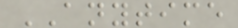ANYTIME
